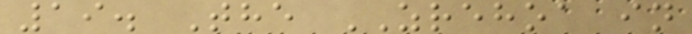19. The ZREHOA in
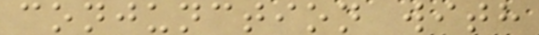conjunction with
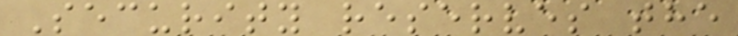Security reserves the
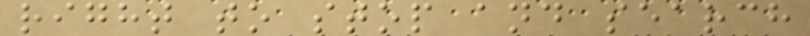right to stop and search
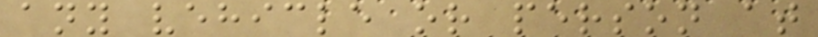any vehicle or person at
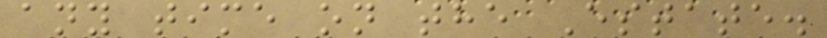any time on the Estate.
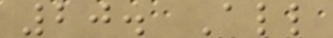20. All
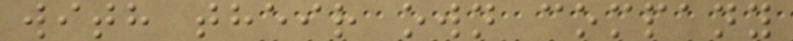with their own company
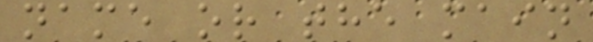name or the main
